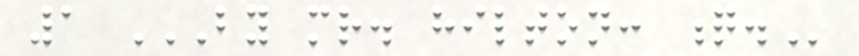1 BY MR. HILTON: Q.
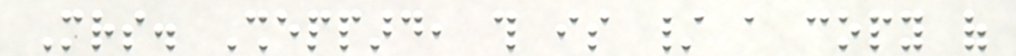Mrs. Sheppard, this is / a copy of
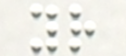your
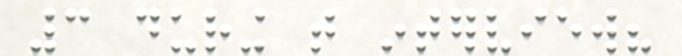3 during that interview?
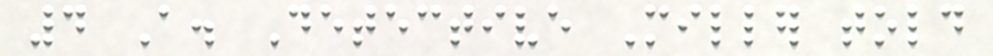4 A. Detective Miller told
